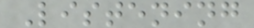Listening
